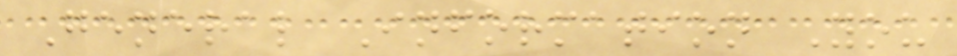General Information You
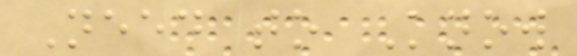Need to Know
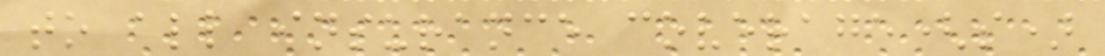to all insurance coverage(s)
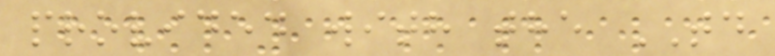provided with the TD
